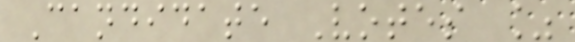Candidate Votes %
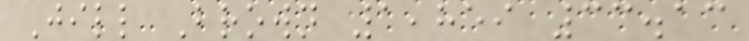Jill Brown 1,859 33.13
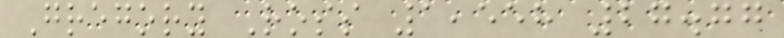Gregory Ross 1,558 27.77
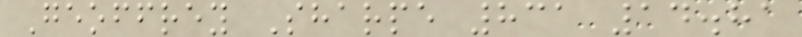Geoffrey Sharpe 831 14.81
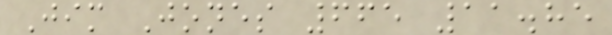Jim Jones 665 11.85
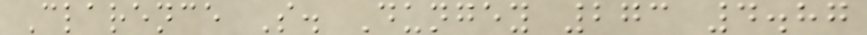Clarence S. Dungey 273 4.87
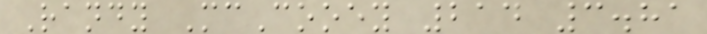Randy McCooey 214 3.81
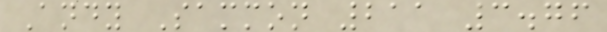Andy Sammon 211 3.76
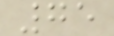75
